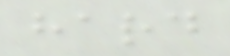hard
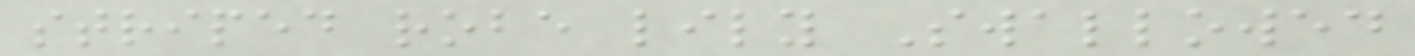striped robe lily Swallowed
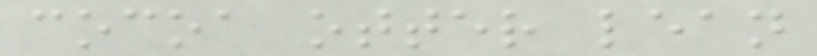cocoa otter lean
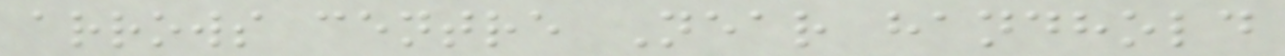arrows centre Near handhold
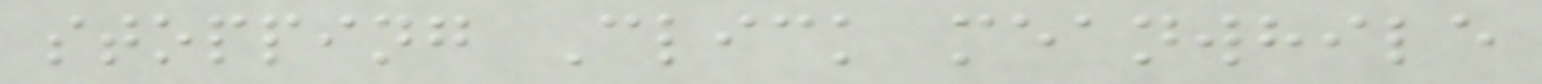stopping Click meanwhile
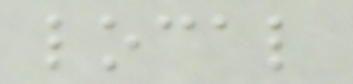local
